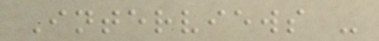Interviews -
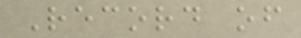Record of
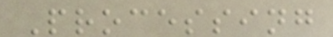Processing
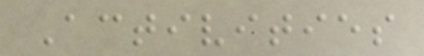Activities
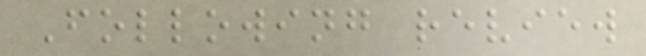Following review
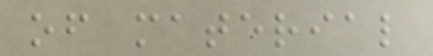of material
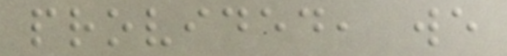provided, we
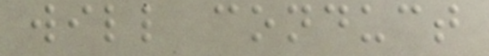will conduct
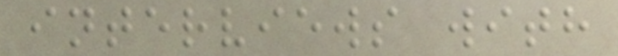interviews with
